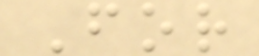For
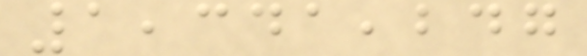1,341,247
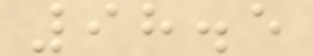98.5
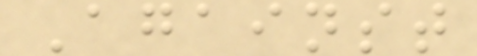Against
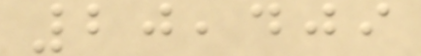20,409
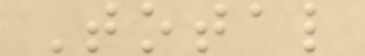Total
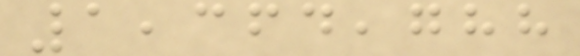1,364,788
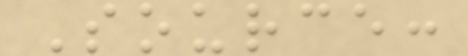Source:
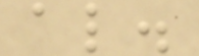al.
